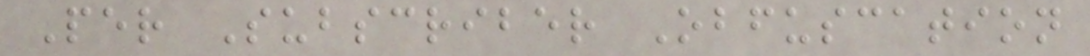Per Subscriber Obfuscation
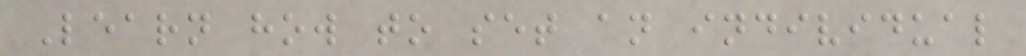Learn how to set an individual
